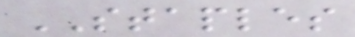STAPLES
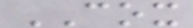COX
